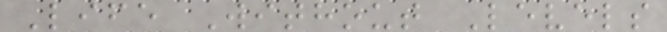Life Without Levels
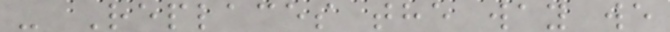- Replaces the way we
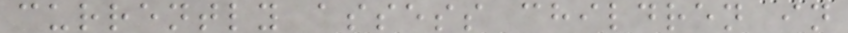currently assess children in
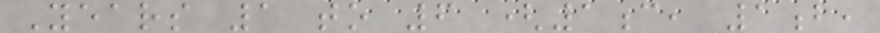Years 1 to 6 (1c, 1b,
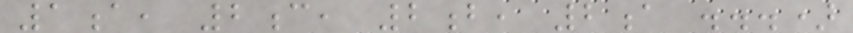1a, 2c, 2b, 2a ...)
